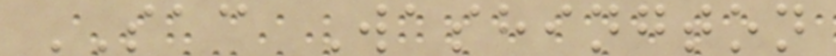SAC Washington
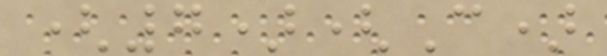(7)(C)
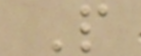P
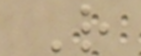R
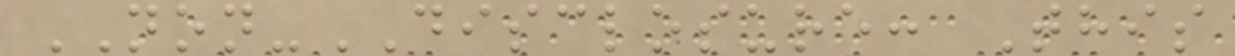NON-DISCLOSURE: This
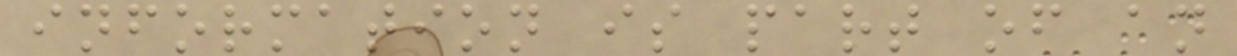information is part of an
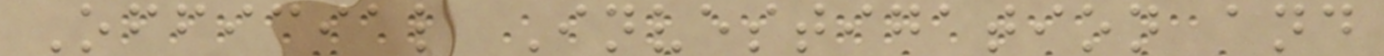Official Investigation and
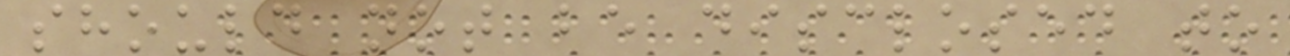should not be disclosed to
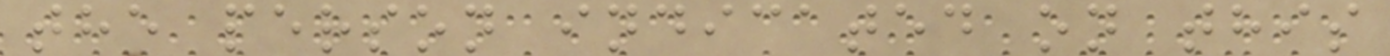the person indicated on this
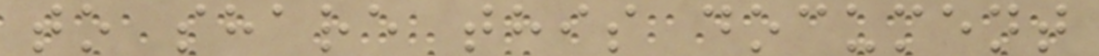to share this document
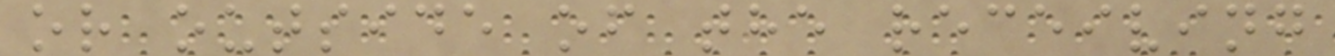or outside of the receiving
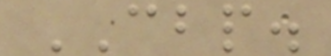CBP.
